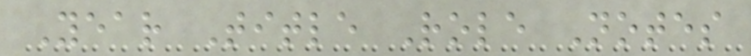Year Title Role Notes
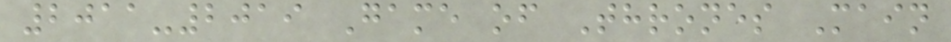2011-2019 Game of Thrones Main
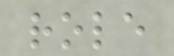role
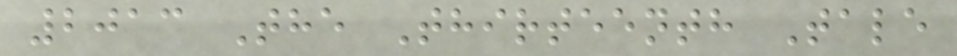2013 The Thirteenth Tale
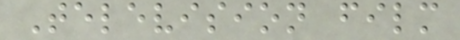Television film
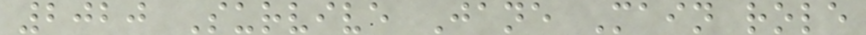2020 Survive Jane Main role
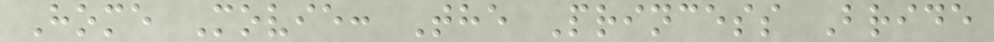Home Movie: The Princess Bride
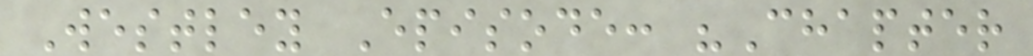Westley Episode: "Chapter
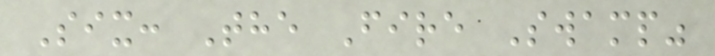Six: The Fire Swamp"
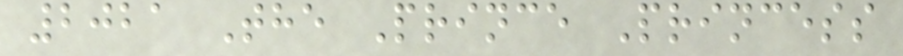2021 The Prince Princess
